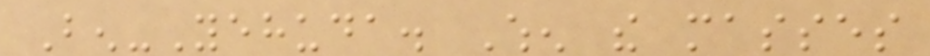Ben-Yehuda. When the masses
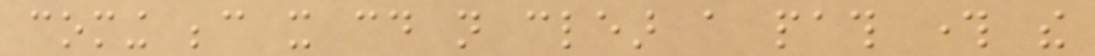coming because it could not clear a path through the
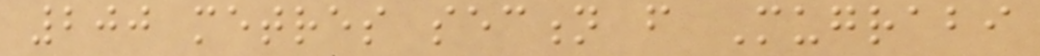200 metres section from Mugrabi
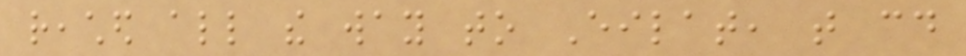reached all the way to Eilat, that could
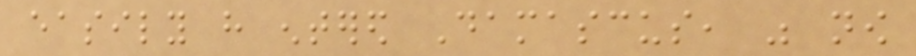easily have entered Damascus, was now
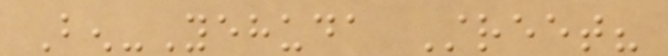Ben-Yehuda Street?
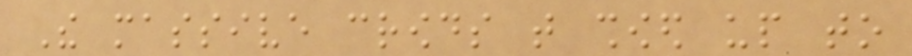The massive crowds that showed up to
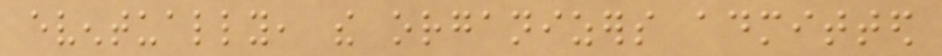eventually, the organizers admitted
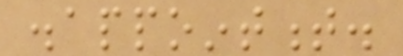disappointment.
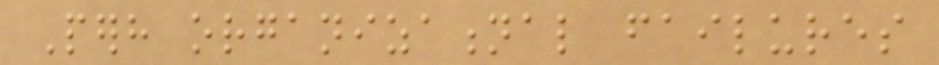Perhaps organizational failures
